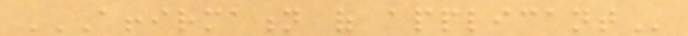AFFIRMATION OF APPLICANT
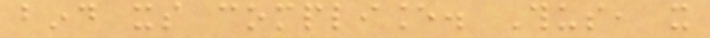bind its compliance. Thus, it
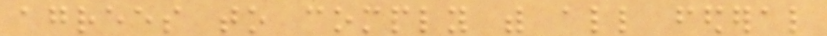agrees to comply with all federal
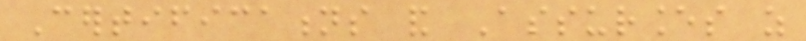Certifications and Assurances as
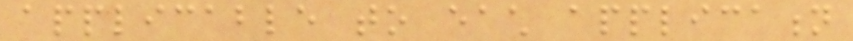applicable to each application
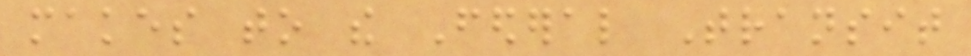makes to the Federal Transit
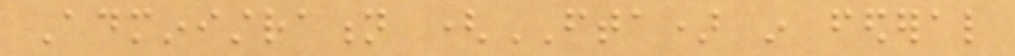Administration (FTA) in federal
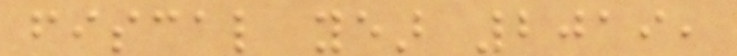fiscal year 2019,
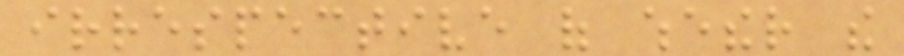irrespective of whether the
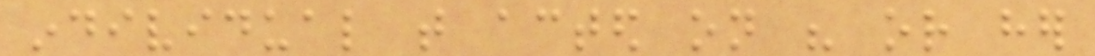individual that acted on his or her
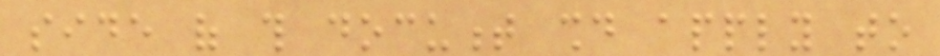side of this document should apply to
